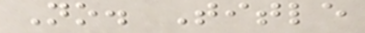No. Title
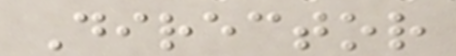Director
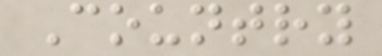Country
